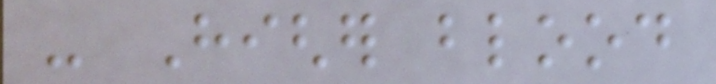- Higher blood
